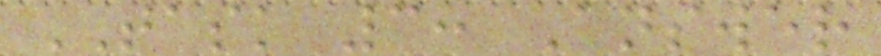TASK 3: Answer
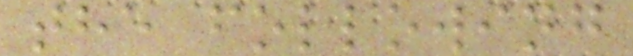the following
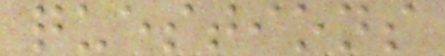questions
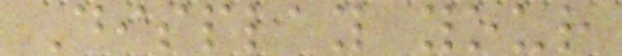Display your
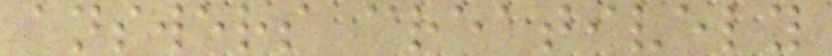answers creatively
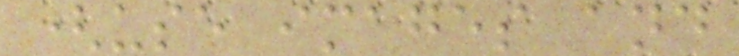(use images and
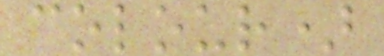colour)
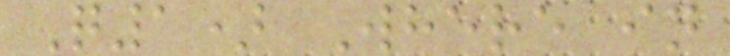Q1) Where in
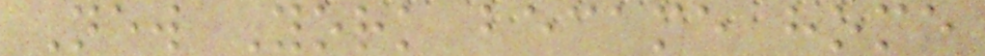New York became home
